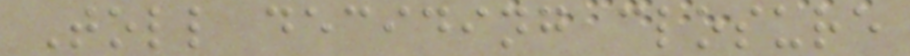Toll deciding closure
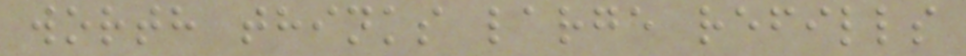worth thinks large refills
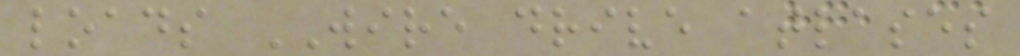loads WIRE drive atlases
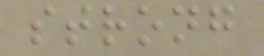strong
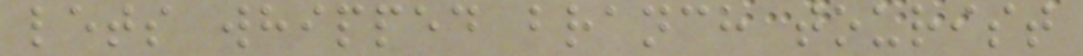lets whipped branch tourist
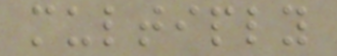multiply
